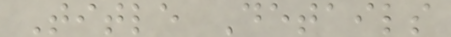Title Details
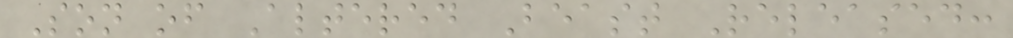Son of Altered Beast Released:
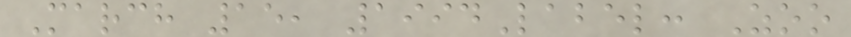March 15, 1994Label: Zoo
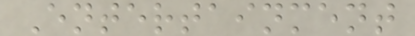Entertainment
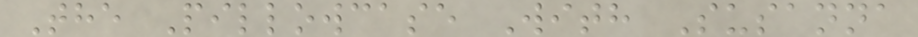The Pillowcase With Susanna
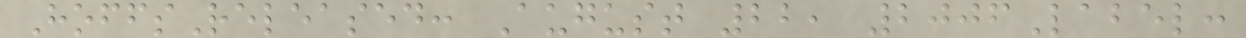HoffsReleased: August 22, 2006Label:
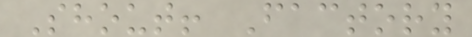Shout! Factory
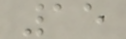15
